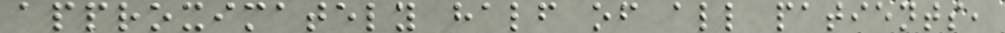approximately half of all patients,
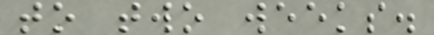to two weeks.
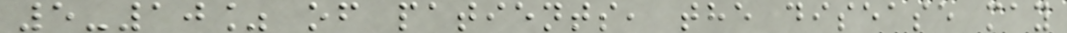5-10% of patients, the disease may
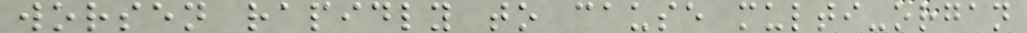worsen rapidly to cause multi-organ
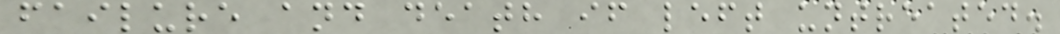failure and death if left untreated.
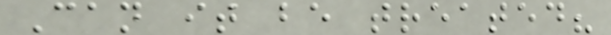Can it be treated?
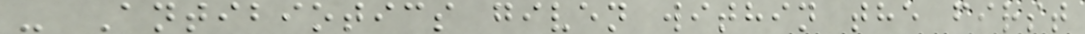- Antibiotics given within the first
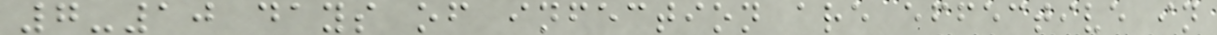7-10 days of infection are effective in
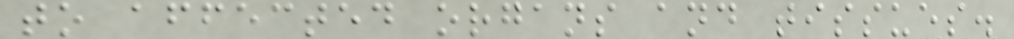to affected organs and tissues.
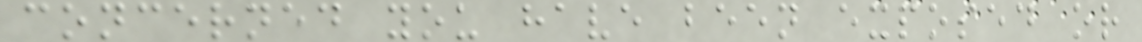concerned you have been exposed or
